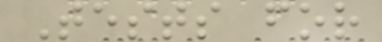Tests for
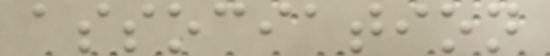association
